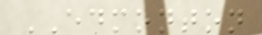EDMONTON
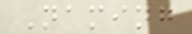Naming
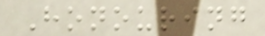Honouring
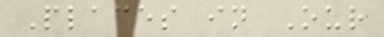Places in Our
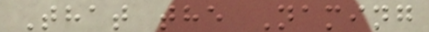That the Naming
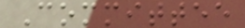Committee
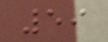59
